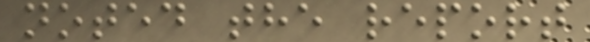noted the report
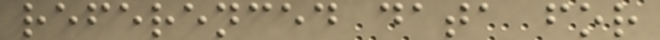referenced data for
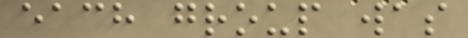each group was
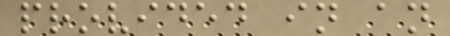provided in an
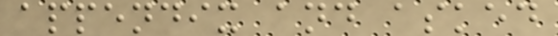appendix and asked
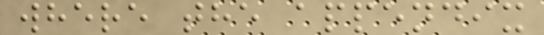where the appendix
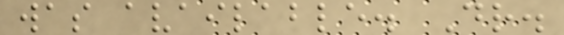was available. Dr.
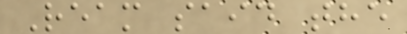Ream said the
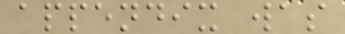appendix was
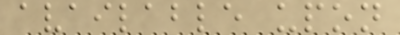available upon
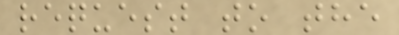request to the
